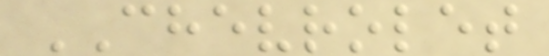CHEVROLET
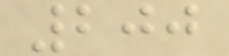200
